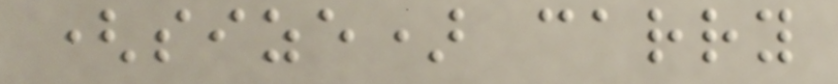(size) carry
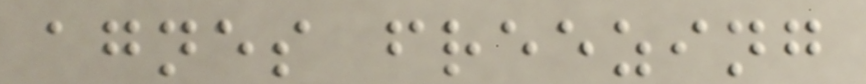agnes freezing
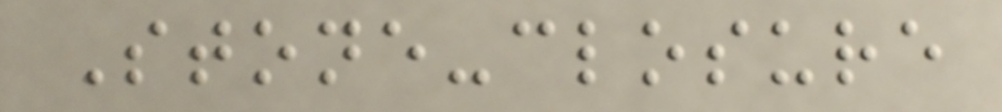Stone-closure
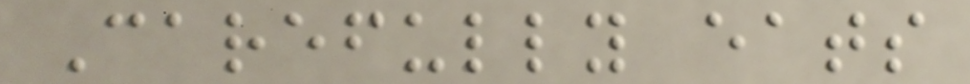Carefully eats
